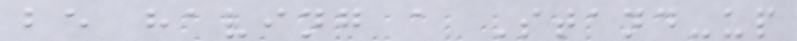be having a Stand-up
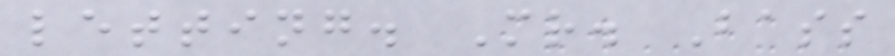letting. Mr. Bass
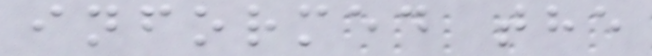informed the
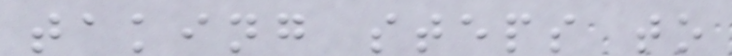taking steps to
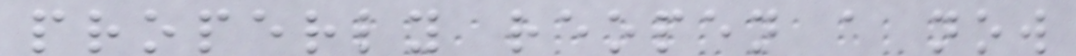properly reopen a now
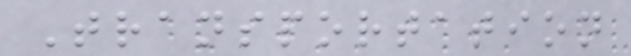Transportation
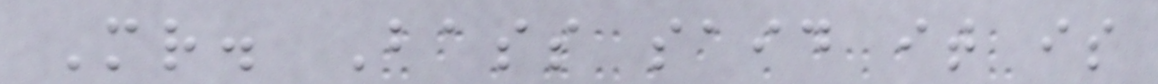Mr. Bass said it is
